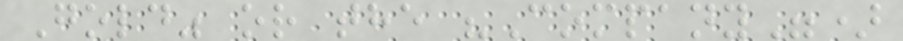Gold" or the "Company")
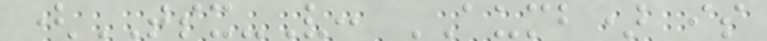(TSX-V: AUMB) is
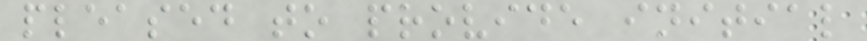pleased to provide initial
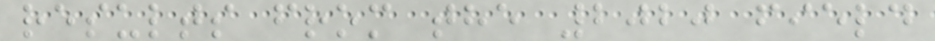results from the 2020 field
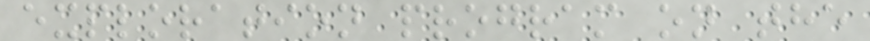exploration program on the
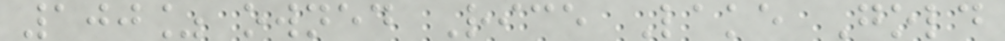100% owned Rice Lake Gold
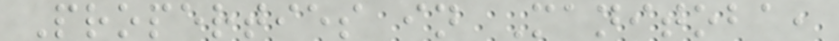Properties in Manitoba,
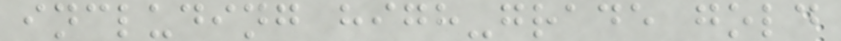including high-grade gold
